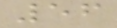56
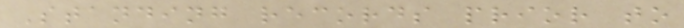Standing records prior to
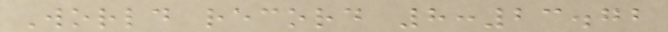World record 8:23.72
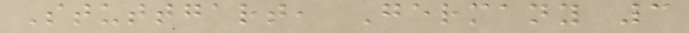Stuttgart, Germany 3
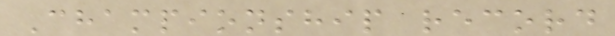Championship record
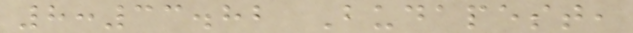8:33.82 Budapest,
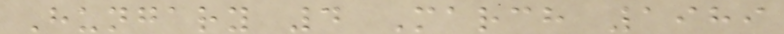Hungary 4 March 1989
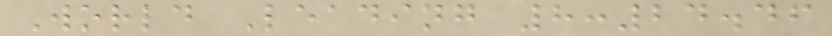World Leading 8:24.46
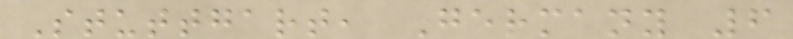Stuttgart, Germany 6
